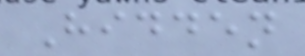Hidden
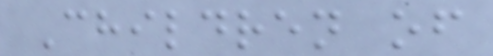Children of
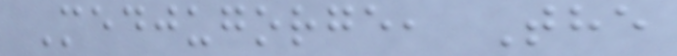Medjugorge, The
